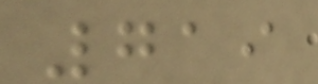719
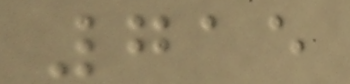715
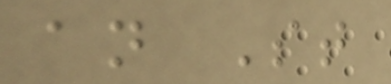an St
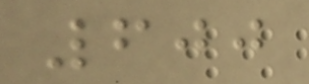600
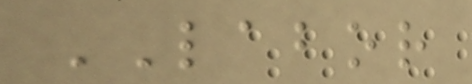LABOR
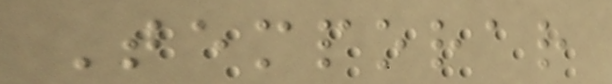Temporar
